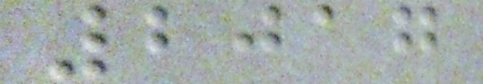2017
